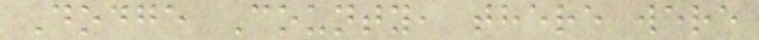Dodge County, there were
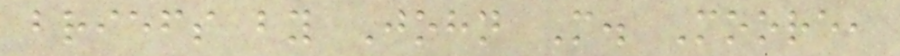briefs by John M. Moore,
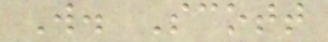W. Scott
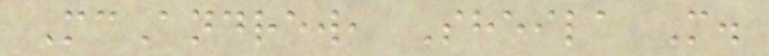McAndrew, Sheila M.
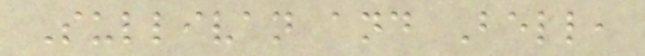Sullivan and Bell,
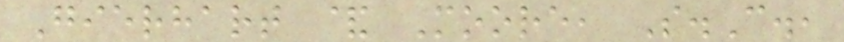Gierhart & Moore, S.C.,
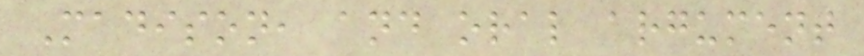Madison, and oral argument
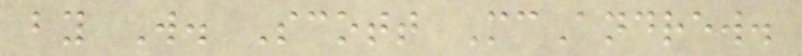by W. Scott McAndrew.
